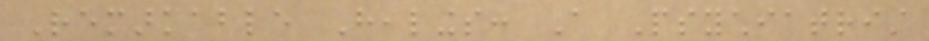Remarkable Healings: A Psychiatrist
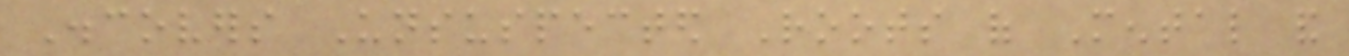Discovers Unsuspected Roots of Mental and
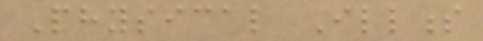Physical Illness
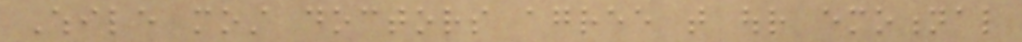While most doctors agree that our emotional
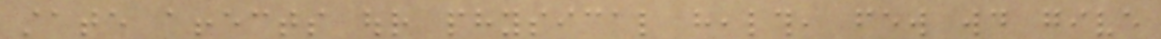state affects our physical health, few would give
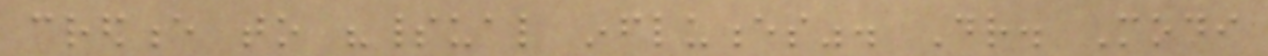credence to "spiritual influences". Dr. Modi
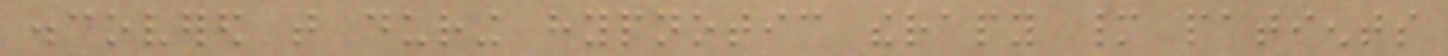discovered that during hypnotic therapy many patients
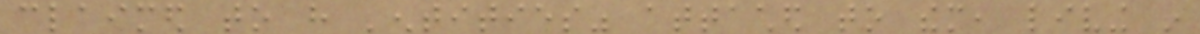claimed to have 'entities" attached to them, living in
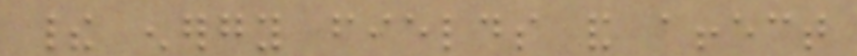their energy fields and affect
